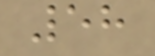58
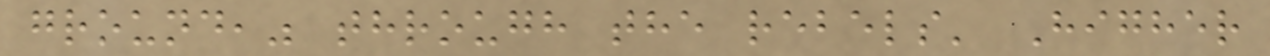ground," through the rebels' Higher
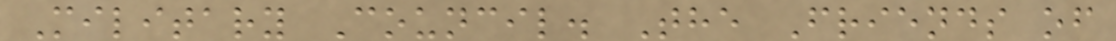Military Council. The Friends of
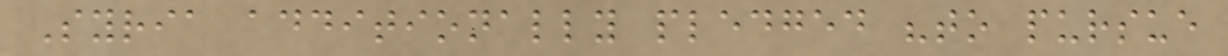Syria additionally pledged "to pursue
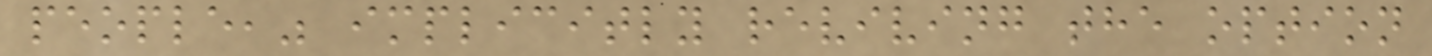people," implicitly reviving the option
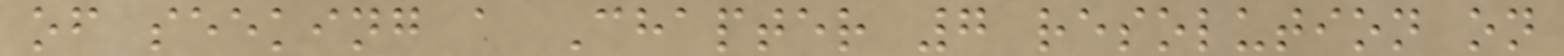of seeking a Chapter 7 resolution on
